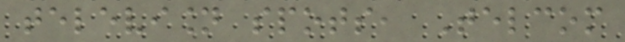television spots, Telcom
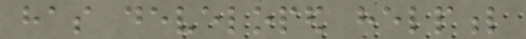has developed helpful
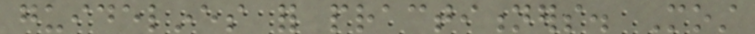guidelines for practitioners. Most
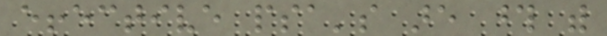effective psa's are those with
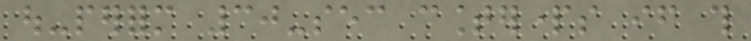out-perform 30-sec counterparts if this
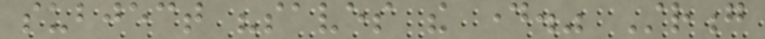subject "saves the day." Strong
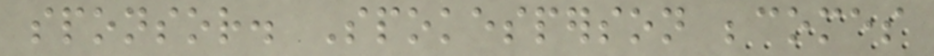sponsor. Spokesperson becomes
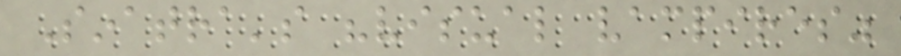Sinatra's "visual vampires"
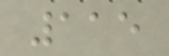115
